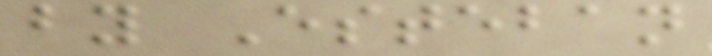by Esteban
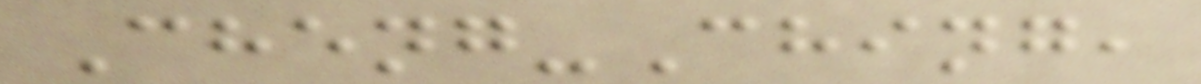Cheng-Ching,
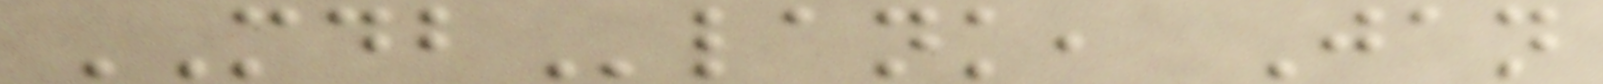MDBlank, Jan
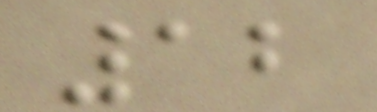12
